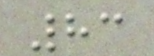83
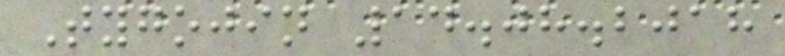Tygojin 14.08.2018
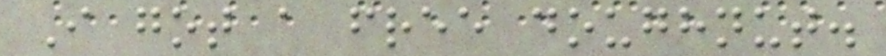I got a free doughnut.
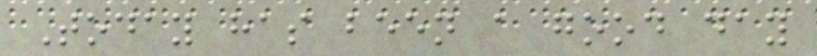Today has been a good day
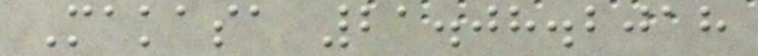Makasa 21.08.2018
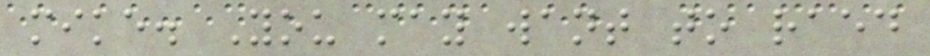mike. You may want to raed
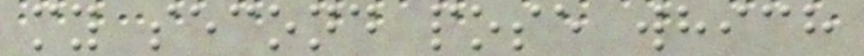my second pose which
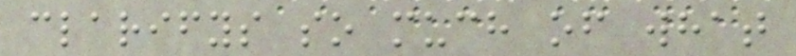clarifys so much of what
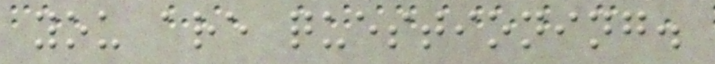you are questioning.
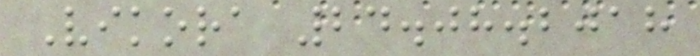Vikora 24.08.2018
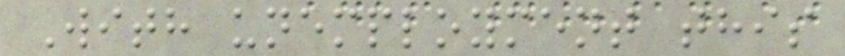With unemployment this
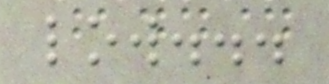low...
